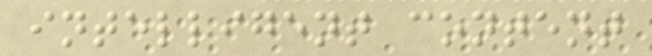intelligent content
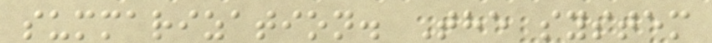summarization. The system
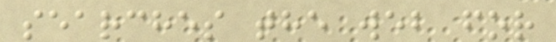searches the web for
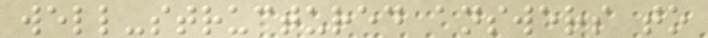well-structured answers to
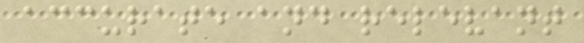accurate and relevant
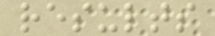results
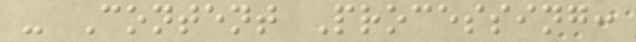- Content Processing:
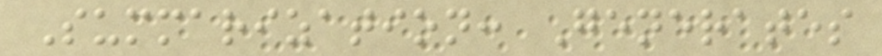Summarization: Generates
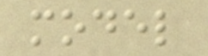model
